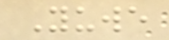Yuwe
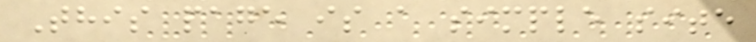This page is a simple site
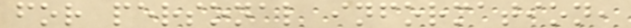for personal information,
